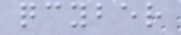qcyber
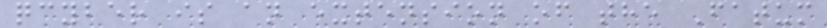qcyber is an extension of the Fatum
